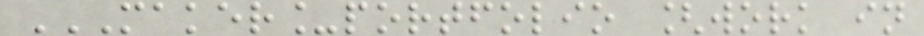MAKER_PORTFOLIO [WORK IN
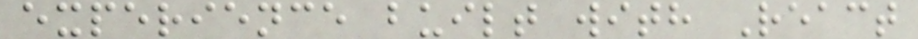experience built with React
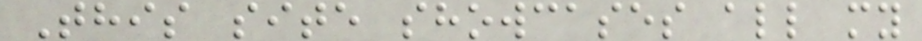This site showcases all my
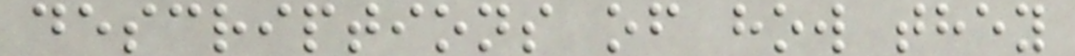descriptions of how they
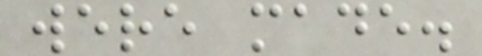were made.
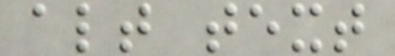alt text
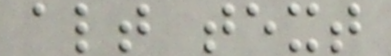alt text
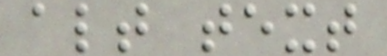alt text
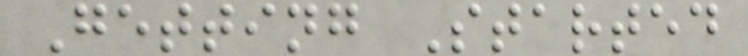Getting Started
